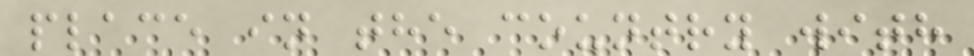place in the country with
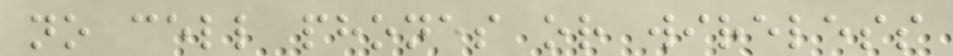no cell phones or wireless
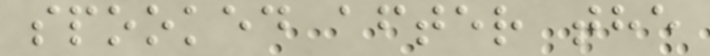spooked after the
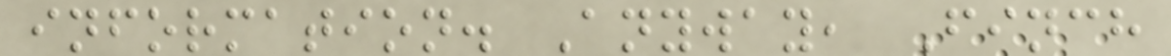information. Anyway, Finch
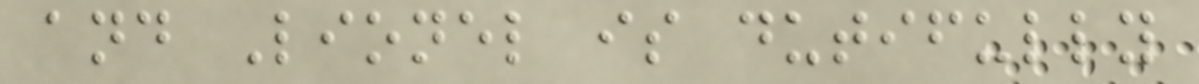and Lionel is dutifully
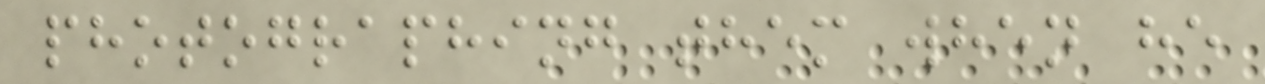photographing them when he
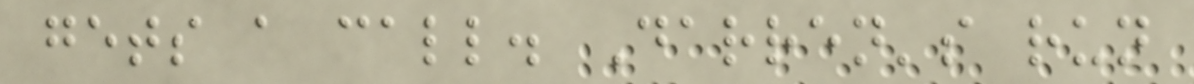gets a call. Darren's run
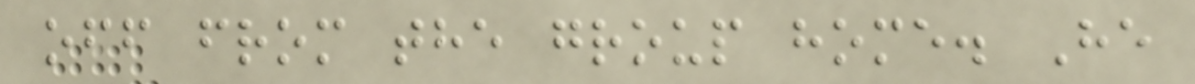off from the group home. He
